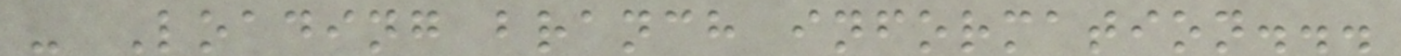- Loading branch information...
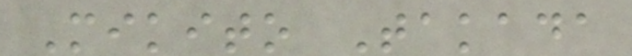Mikito Takada
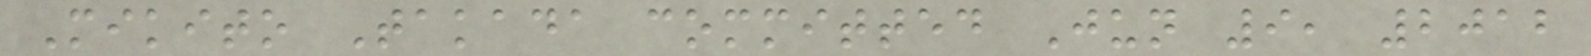Mikito Takada committed Jun 9, 2012
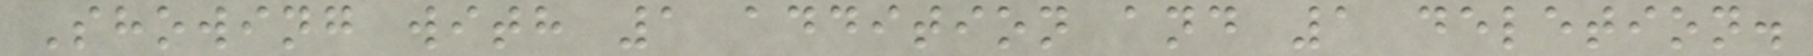Showing with 1 addition and 1 deletion.
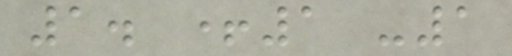1. +1 -1
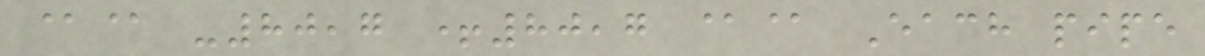@@ -80,7 +80,7 @@ Each pipe
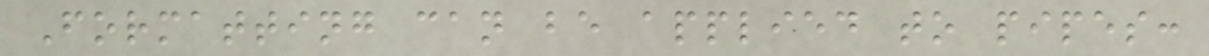Formatting can be applied to pipes:
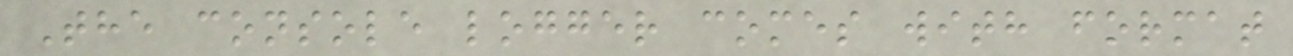The console logger comes with format
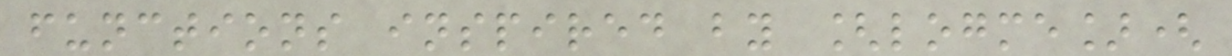functions inspired by [logme](
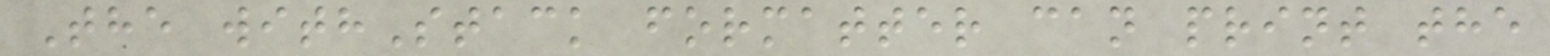The withStack formatter can print the
